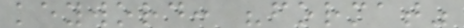keyword: "format"
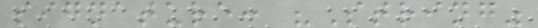signature: "String"
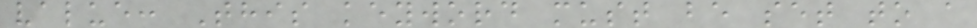value: This keyword must be set to a
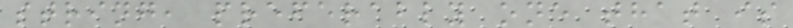string, preferably one that is
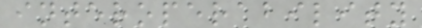interoperability
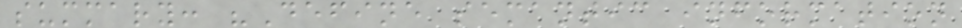summary: "Define semantic information
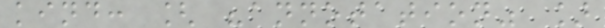kind: [ "annotation" ]
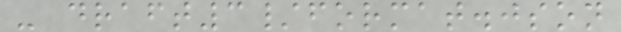- draft3/format.json
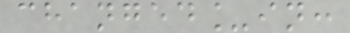changed_in:
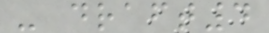- draft4
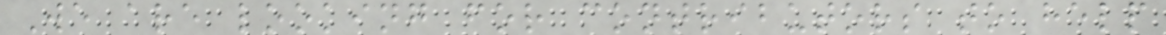We are looking for contributors to help
